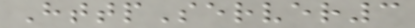HttpServer3
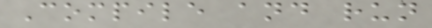Compile and run
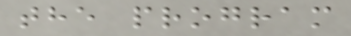the program
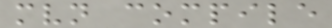mvn compile
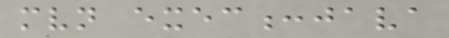mvn exec:java
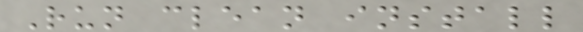Run clean install
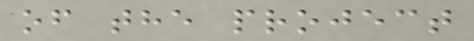of the project
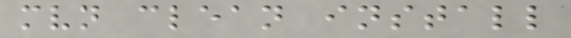mvn clean install
